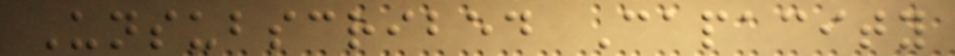Unsubscribed Capacity
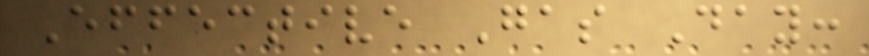Effective Gas Day:
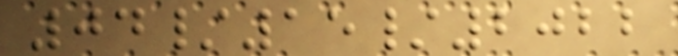04/15/2022
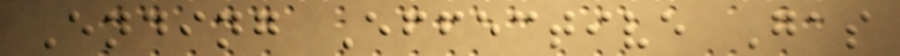Ending Effective Gas
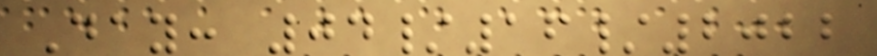Day: 04/16/2022
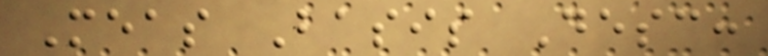Meas Basis Desc:
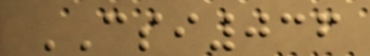CSI036
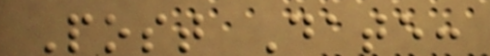Post Date:
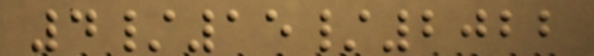4/15/2022
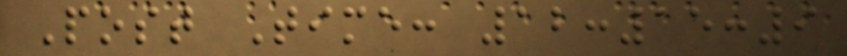Post Time: 12:15:9
